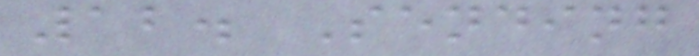12. Sending
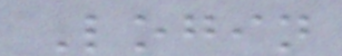Login
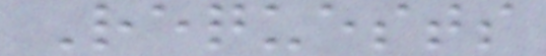Requests
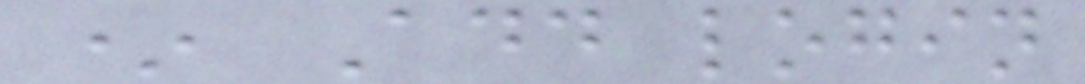* Add login
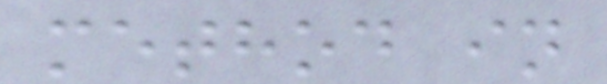method in
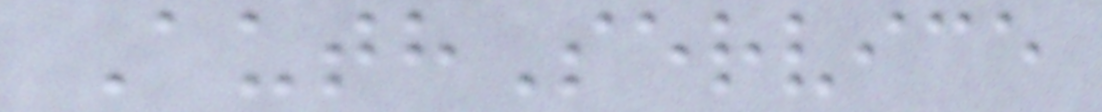AuthService
